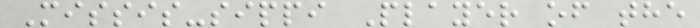Missis-sippi Player of the
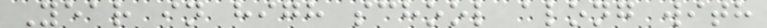Year in high school along with
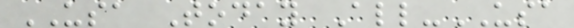USA Today All-USA
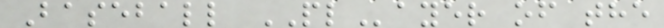Baseball PLayer of the
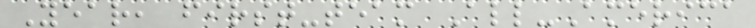Year, first-team All-America
